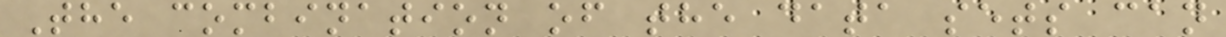The combination of the data sets can
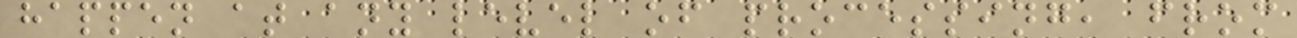happen at any level of processing, from
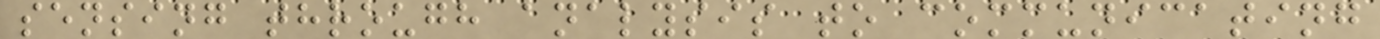sensing through analysis to communicating
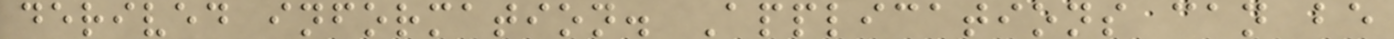derived information. Applications can be
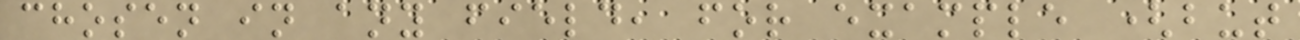chosen in any field, for example (but
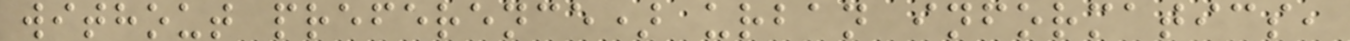without preference) urban informatics,
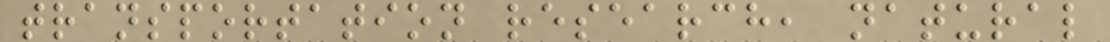transportation research, natural
